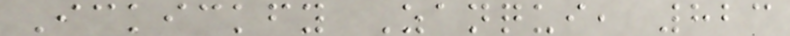Ickickfy Zanqui, 823
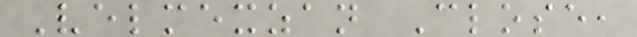Velmexzan Close,
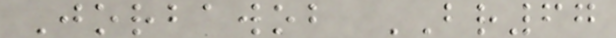Jorbawob BR67
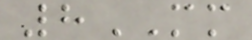8MM
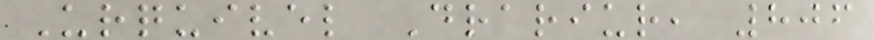Urquivel Drariur, 806
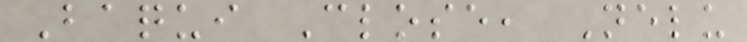Baqui Close, Nelu
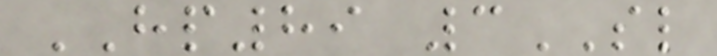HP89 3SL
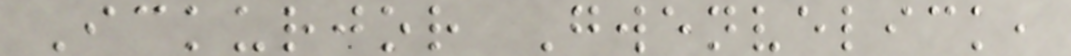Ickurjor Gwenvelick,
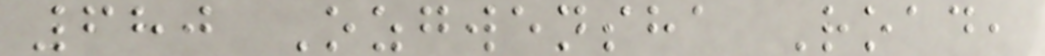680 Ozgwensha Road,
